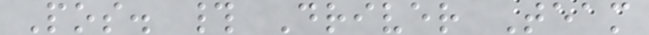Pos. # Driver Team
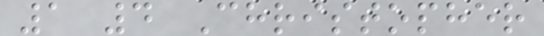1 4 Christopher
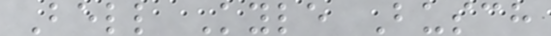Bell Kyle Busch
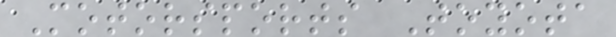Motorsports Toyota
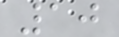10
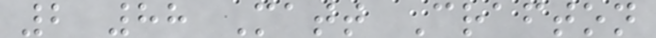2 88 Matt Crafton
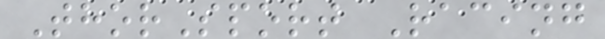ThorSport Racing
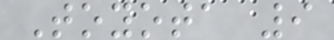Toyota 9
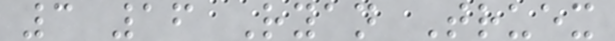3 16 Ryan Truex
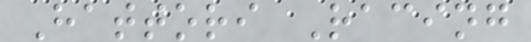Hattori Racing
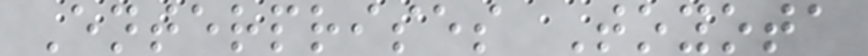Enterprises Toyota
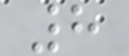8
